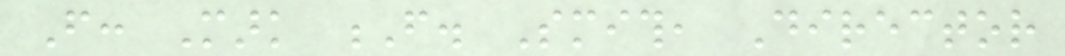From: Mark F. Smith, Director
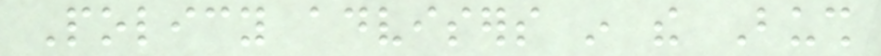Policy advisers in the Bush
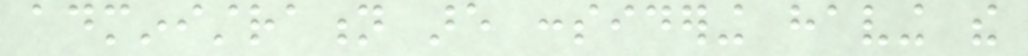administration are considering having the
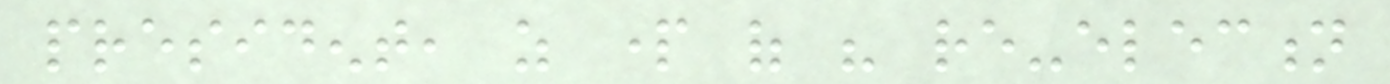president, as part of his re-election
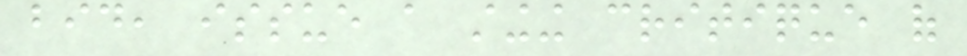bid, issue a stinging critique of
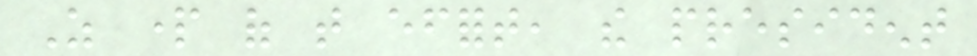As part of that effort, the president
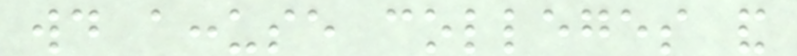would accuse colleges and
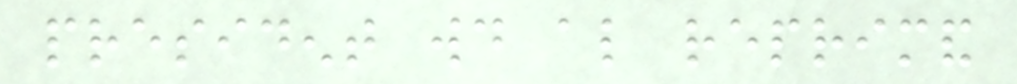president would also reprimand
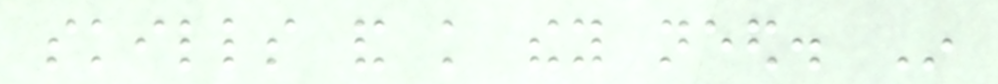skills and knowledge they need. In
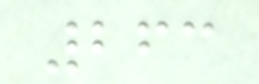263
